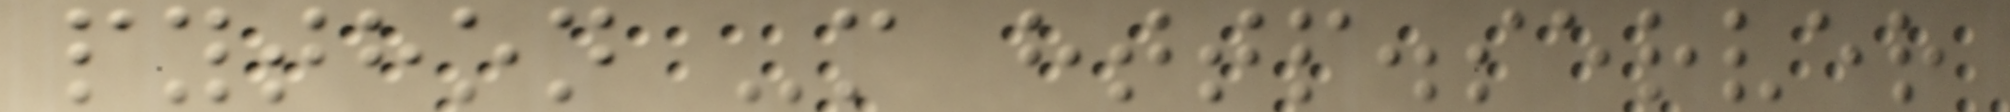python -m http.server
